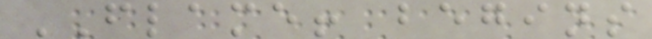FLAME! begins
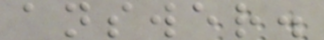answer.
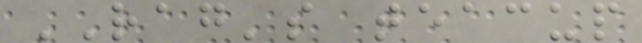RAG's teacup
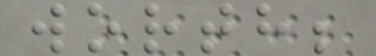worth;
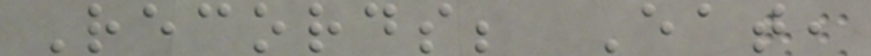Records; Eat,
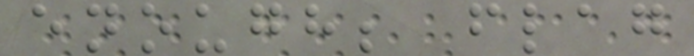enough; flag
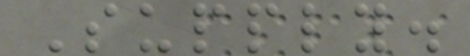Supply.
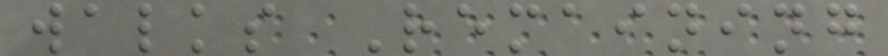walks Remaining
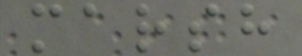marsh
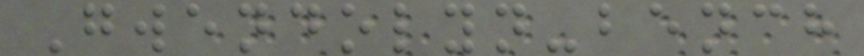Gwendolyn-bench
